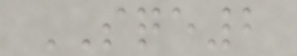SQE2
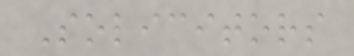Solicitors
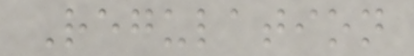Regulation
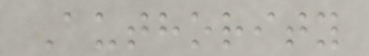Authority
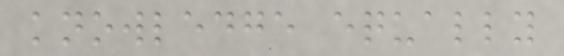knowledge equally
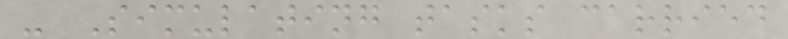- Simulating tasks carried
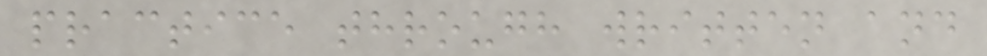practice through written and
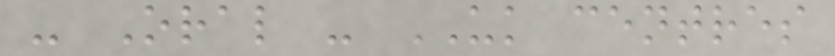- Oral - UK centres
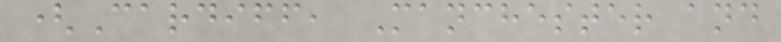(Cardiff, Manchester and
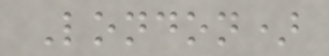London)
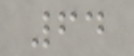64
